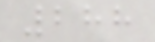288
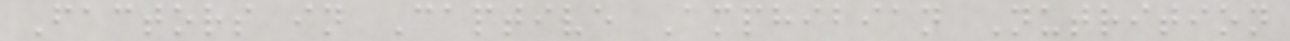Factors in Captive Amphibian Nutrition
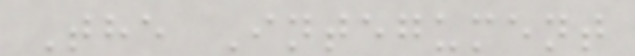The Integument
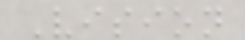Vision
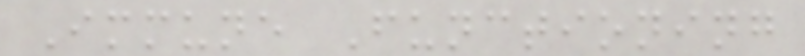Immune Functioning
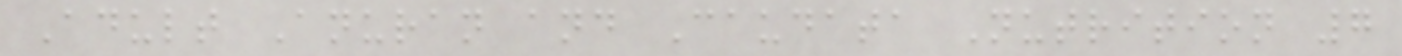Adult Anuran and Caudata Nutrition 7
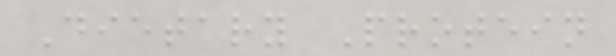Dietary Protein
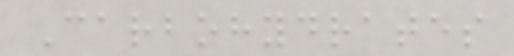Carbohydrates
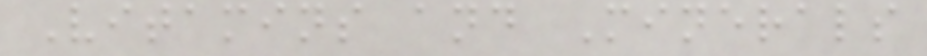Vitamins and Minerals
